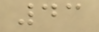43
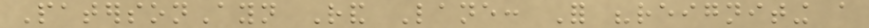PatersonAyn Rand Lane: For "reigniting a
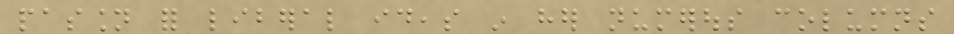passion for liberal ideas in her numerous columns
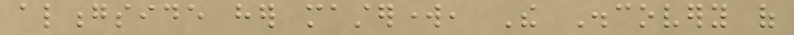alongside her masterwork, The Discovery of
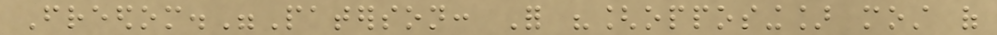Freedom."Paterson: For "[opposing] most of
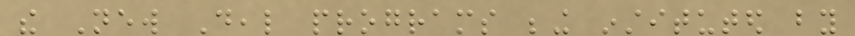the New Deal programs being instituted by
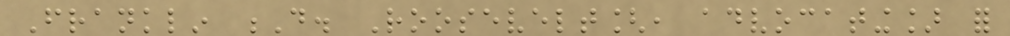Franklin D. Roosevelt[, advocating] for
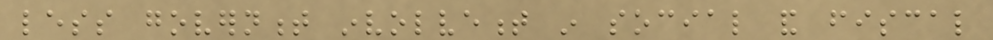less government involvement in social and fiscal
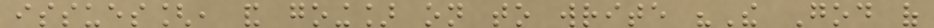issues[, and going] on to write "The God of
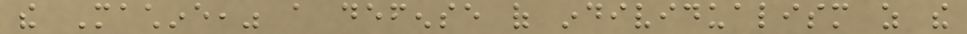the Machine," a defense of individualism as the
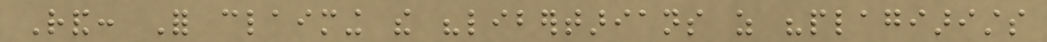Rand: For claiming the "libertarians as "plagiarists
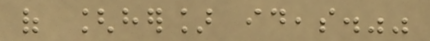of [her] ideas.""
